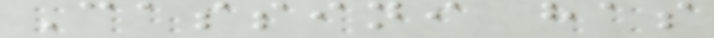Cassini has
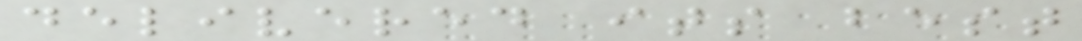delivered its best
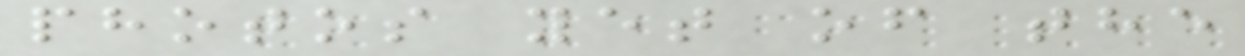photos yet of the
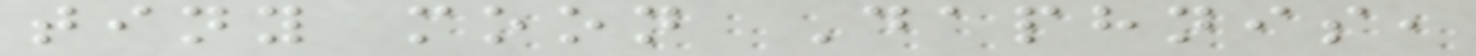tiny moon Daphnis,
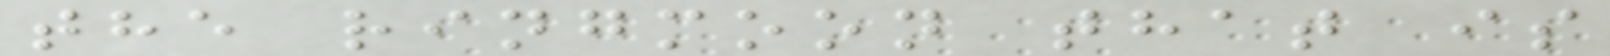the ringmoon that is
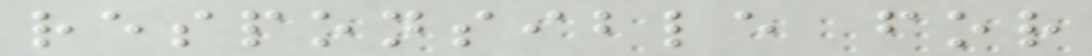responsible for
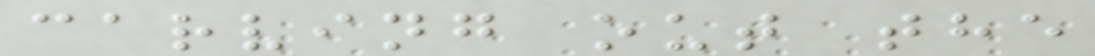carving out the
